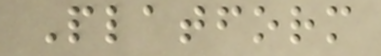Platform
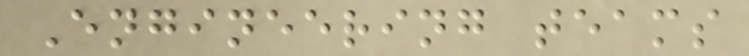Engineering teams
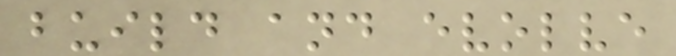build and evolve
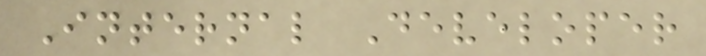Internal Developer
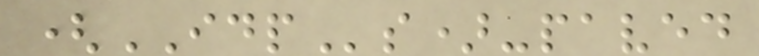(IDPs)-paved
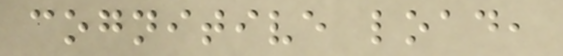cognitive load,
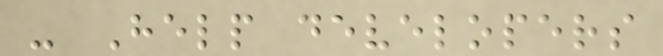- Help developers
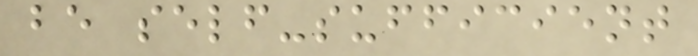be self-sufficient
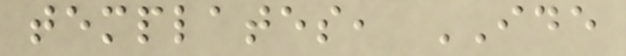templates, IDE
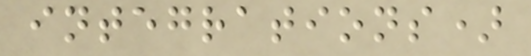integrations)
